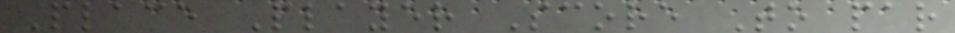Place Player Score To par
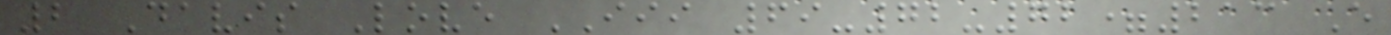2 Davis Love III 69-72-72=213 E
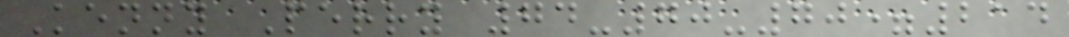Kenny Perry 74-70-70=214
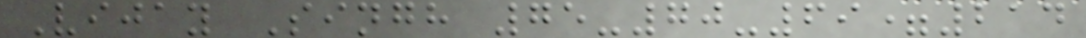Vijay Singh 75-70-69=214
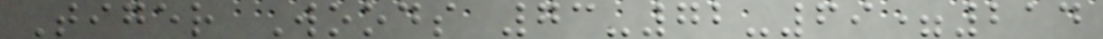Tiger Woods 73-72-69=214
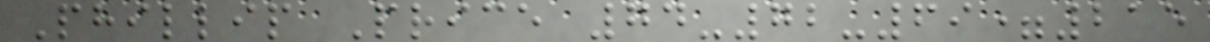Phillip Price 74-72-69=215
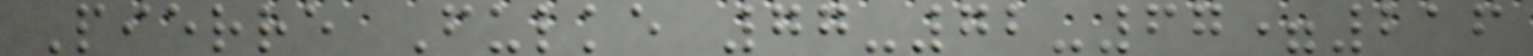Pierre Fulke 77-72-67=216
